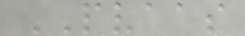PVAAS
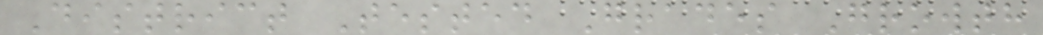District Tested Grades Growth
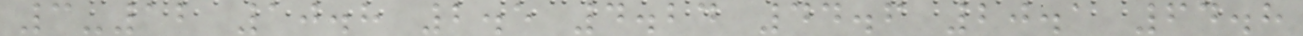3-12 10.8 2.5 4.24 44.6 20.1 64.8
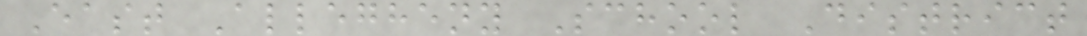East Allegheny School District
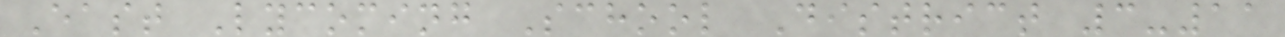East Lycoming School District 3-11
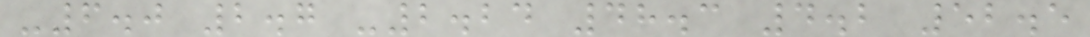-6.0 2.7 -2.24 48.3 4.2 52.5
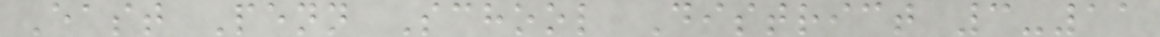East Penn School District 3-11
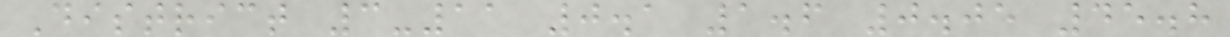District 3-11 0.1 1.6 0.05 45.8
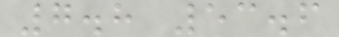7.8 53.6
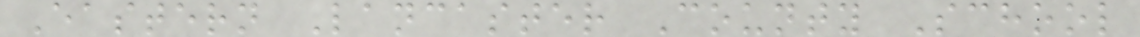Eastern Lancaster County School
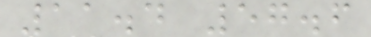11.4 57.6
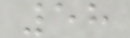58
